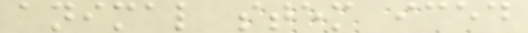animal stem iced
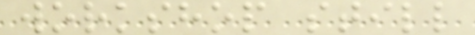workshop still
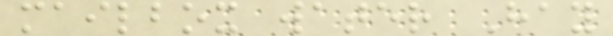mailbox water Hay
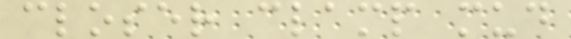closer clamp mud
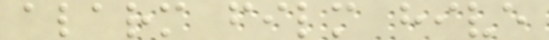alarm film hive
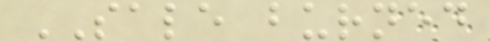SALE burned
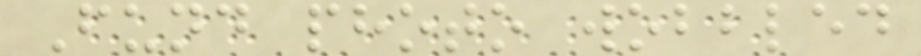Fund photo wobbled
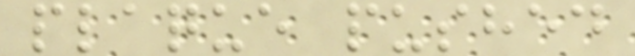plaque pushed
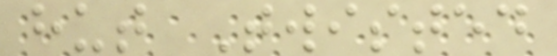hut Twisted
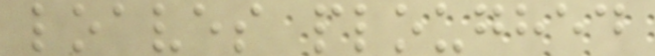loaves ploughed
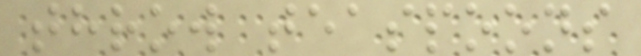throw teaspoons
